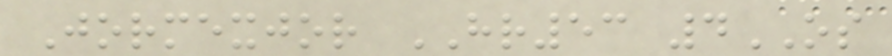Jormexjor HR53 4OS
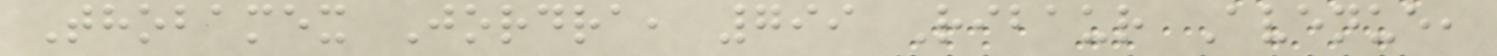Thobamex Jordra, 799 Ribaur Avenue,
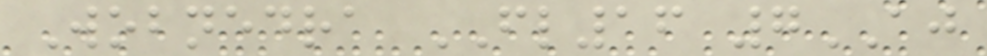Wobnedra FL16 7AJ
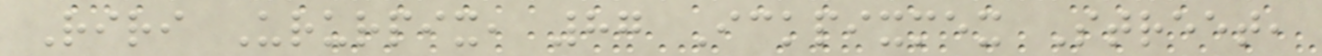Riri Ururpix, 87 Ickpixmex Street,
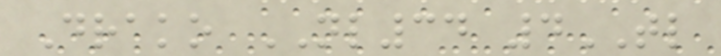Drako NL34 4TL
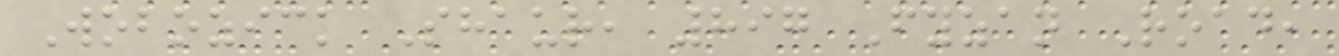Wobozick Shaur, 897 Fyzan Road,
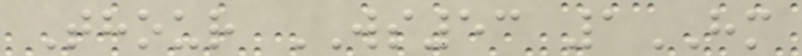Thour WS53 1HM
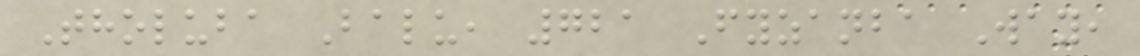Tholuba Balu, 721 Fyzanba Way,
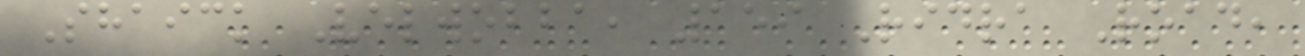Shaick Velwobba, 159 Ridra Road,
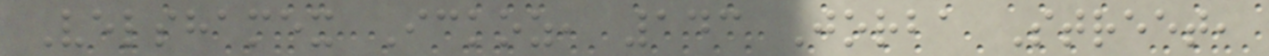Velshamex Ickoz, 143 Jorba Street,
